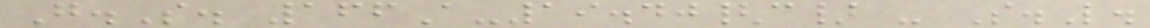G.S. 166A-19.40{c} - S.L.
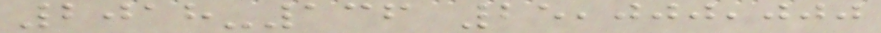2018-136 25,000,000
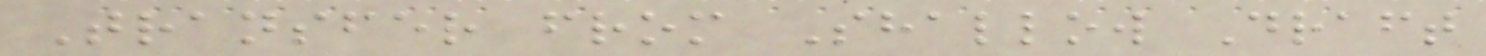Transfer from Shallow Draft
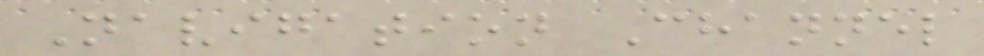Navigation Channel
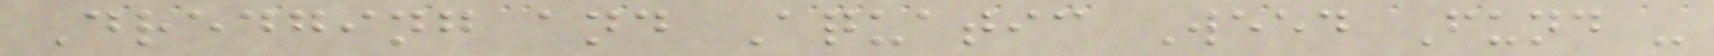Dredging and Aquatic Weed Fund -
